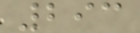293
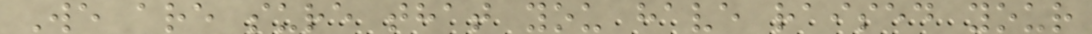We are sure that you have raised your
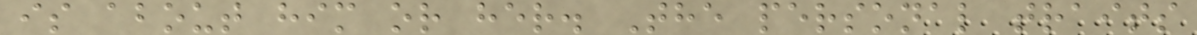is about him or her. The personal traits
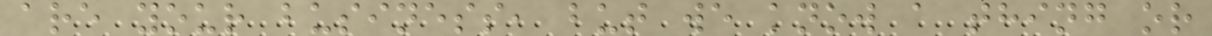are your business, but we know a thing or
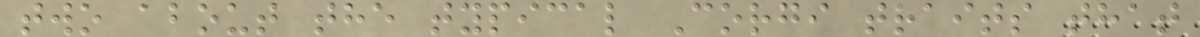two about the typical Corgi traits that
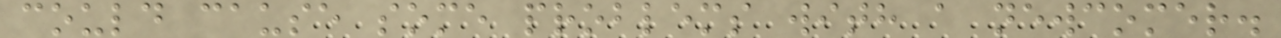could cause some problems with a newcomer.
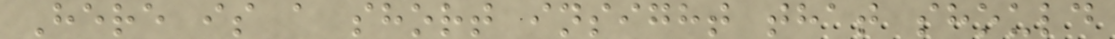Here is a short insight that should
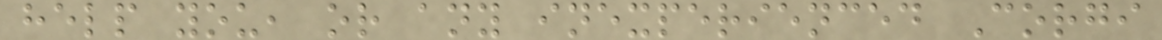help you, or any inexperienced Corgi
